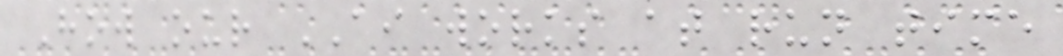How our AI works at run time
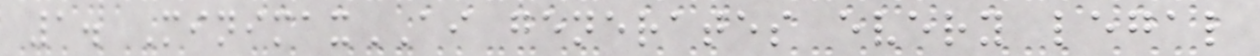1. MinimaxAI generates every legal
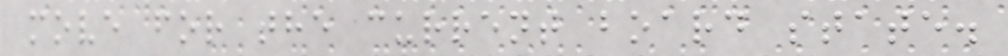move for the current board state.
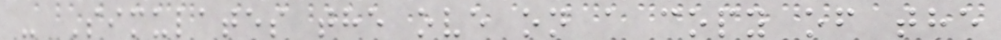- Simulates the ove on a copy of the
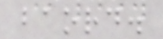baord.
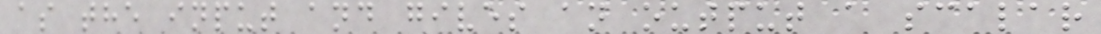as the input and gives an output a scalar
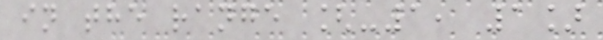in the range [-1, 1]
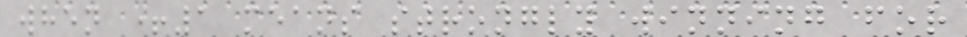when +1 means strongly winning for
